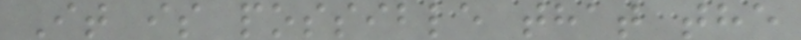It is possible that the
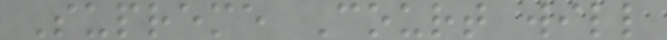Supreme Court will
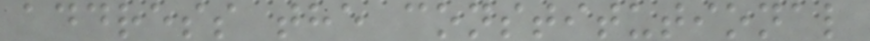address the constitutional
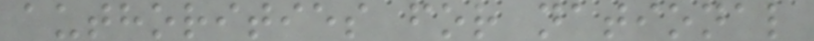authorities for national
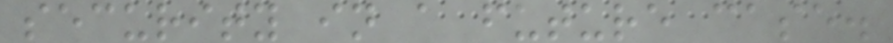security in a future case.
